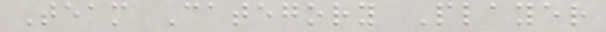Team Category Player
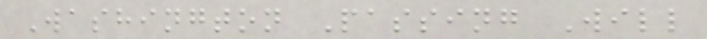Washington Passing Will
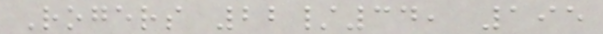Rogers 22/34, 195
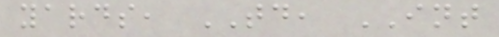yards, TD, INT
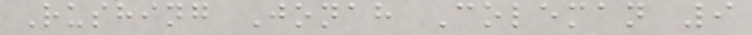Rushing Jonah Coleman 9
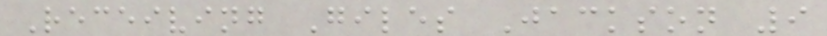Receiving Giles Jackson 9
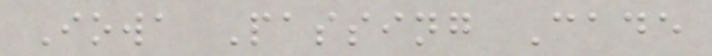Iowa Passing Cade
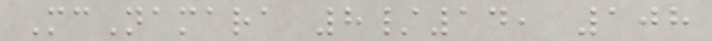McNamara 8/14, 108
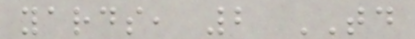yards, 2 TD
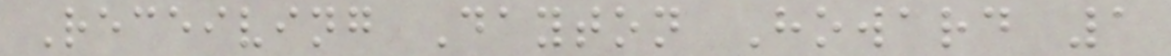Receiving Dayton Howard 1
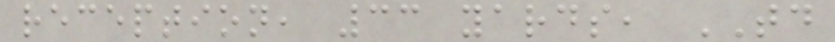reception, 33 yards, TD
